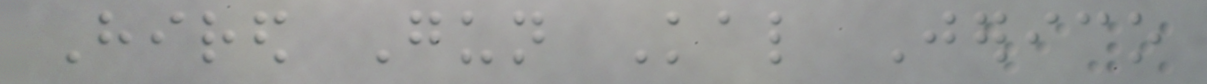Hired Gun Kal Jerico
